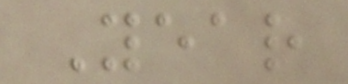Year
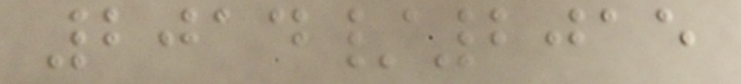2014/2015
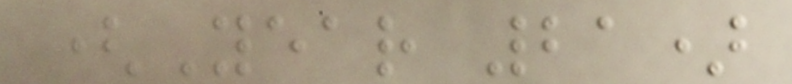(Year 21)
